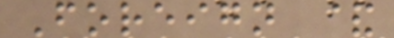Foreign &
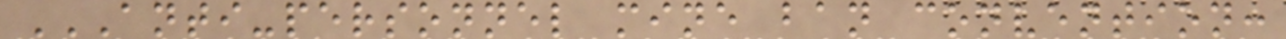ANTI-PERSONNEL MINE BAN CONVENTION:
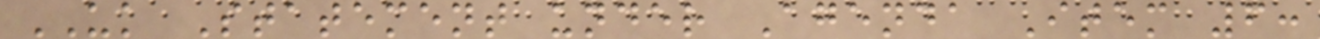UK Statement under Agenda Item 6:
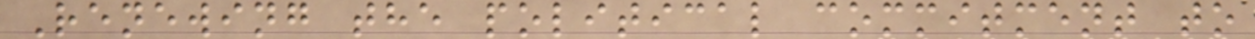Renewing the political commitment to
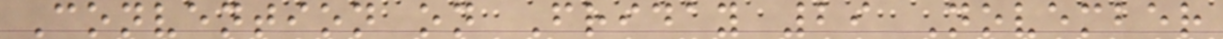Convention on Friday 29 November
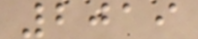2019
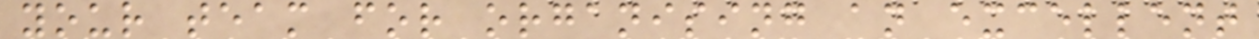your team for organising an excellent
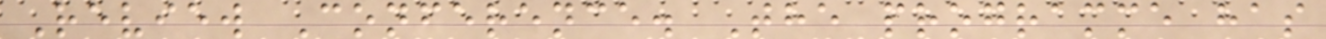Review Conference. The programme has
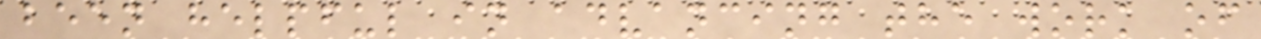been helpful in advancing the work of
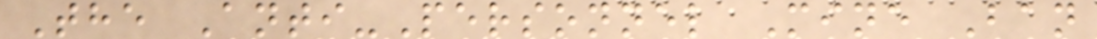The Anti-Personnel Mine Ban
